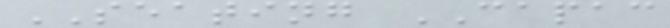SEATING CAPAC
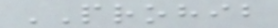PROHIB
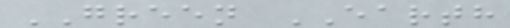GREEN EARTH
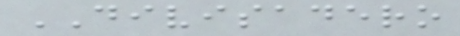DIVISADERO
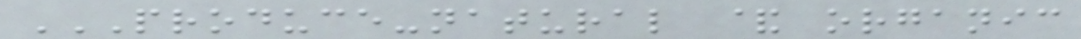PRODUCE-NATURAL & ORGANIC
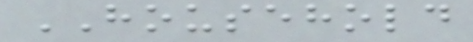HOUSEHOLD
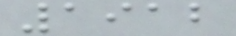1912
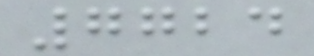7724
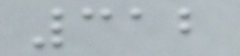312
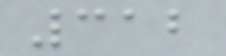312
